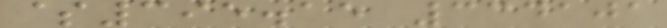$395.15 334101
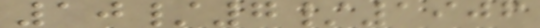10/7/1906
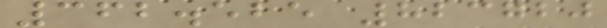362.525 823720
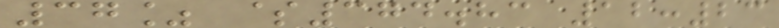37% $374.83 12:23
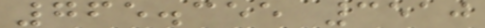765.355 3510
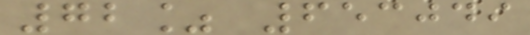72% 653049
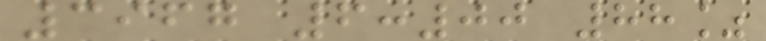3967 6:00 88%
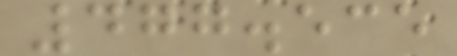477.535
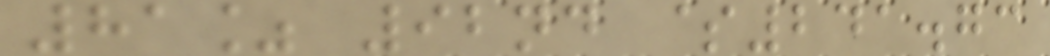81% 92nd $241.73
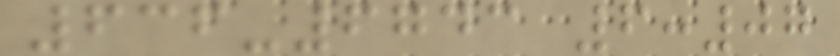636-6743 6:07
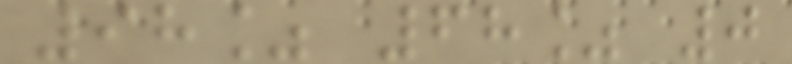98% 68% 0
